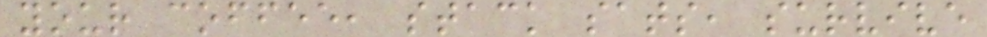your coffee, stack sats, survive
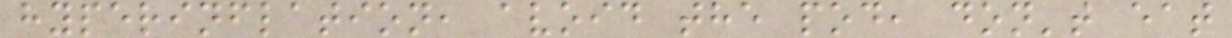hyperinflation, avoid the pod, don't eat
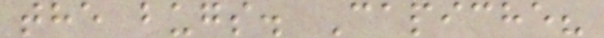the bugs. Capiche?
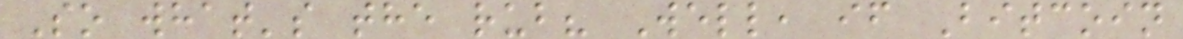So what's the rub? Well, if Bitcoin
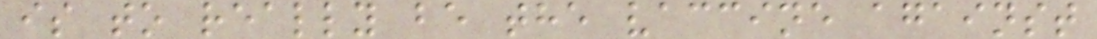is to really be the vaccine against
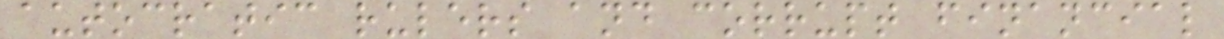autocratic rulers and corrupt financial
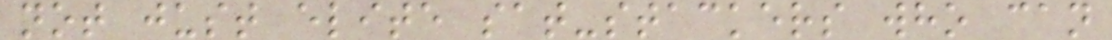not just elite sat-stackers who can
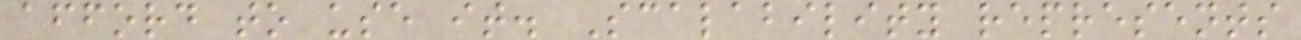afford to use it. Scalability represents
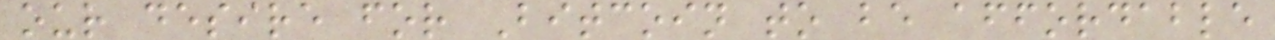our desire for Bitcoin to be affordable
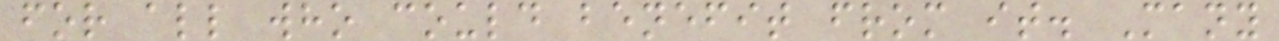for all who could benefit from it. Many
